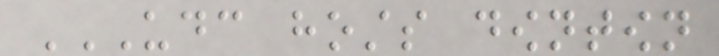UDC HOSTS DOWNTOWN
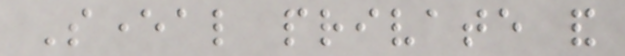Several private and
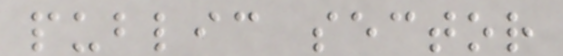public sector
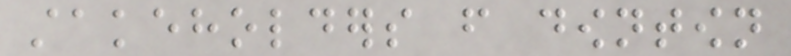stakeholders from downtown
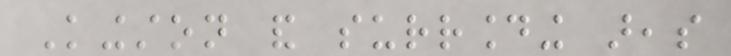Kingston and surrounding areas
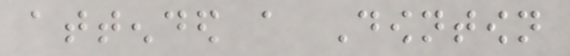attended a Downtown
